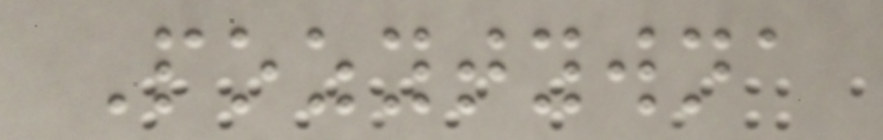Pozytywna
